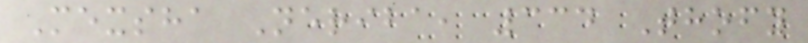Mexsha Neriba, 334 Thofy
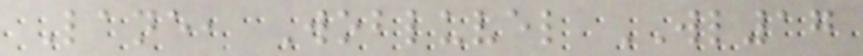Lane, Wobluvel WL17
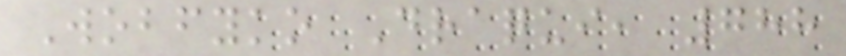Wobfyko Draqui, 788
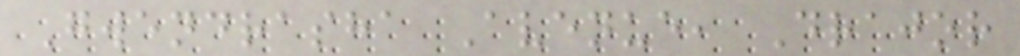Gwendrasha Avenue, Drajor
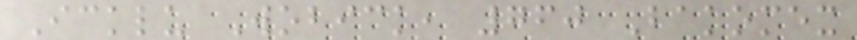Icklu Wobick, 760 Bakomex
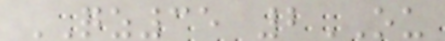QZ35 2OU
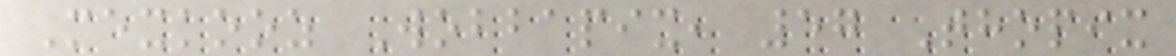Mexkooz Wobbapix, 57 Thopix
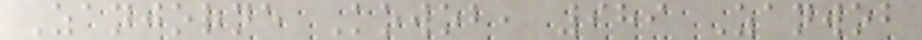Zanjorne Kowob, 989 Zanwob
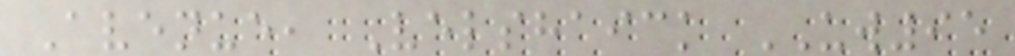Avenue, Velshaick UW95
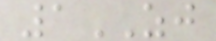1ZJ
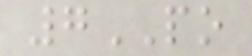7PO
